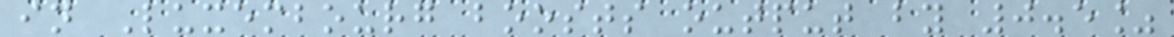in Luxembourg boosts output by 0.5%
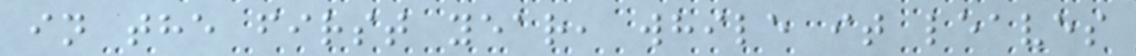in the first year, while it leaves
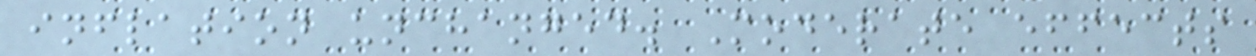inflation unchanged. Moderate effects
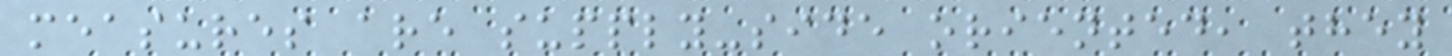measures are supply-side oriented, they
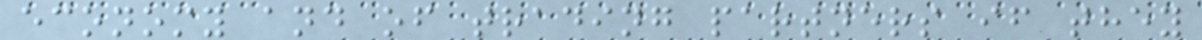economy and of trading partners if they
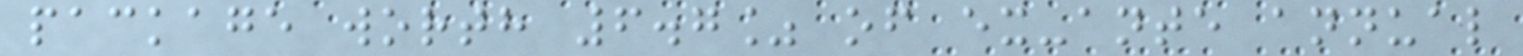package worth 6.7% of ex-ante annual
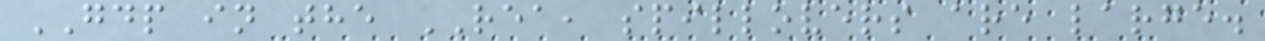GDP in the REA, spillovers are large.
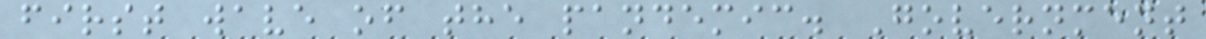first wave of the pandemic. Government
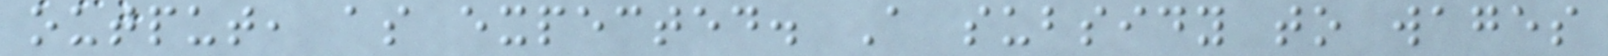output, as expected. A subsidy to wages
